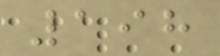198
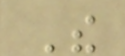The
